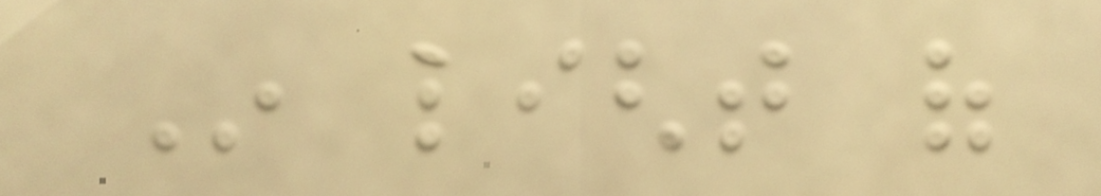In light of
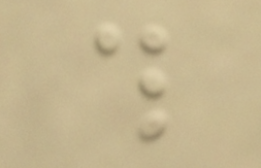this
